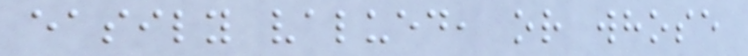easily valued, or whose
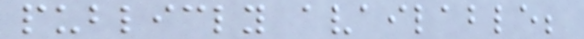publicly available;
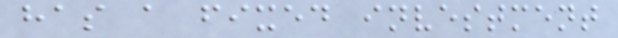has a fixed investment
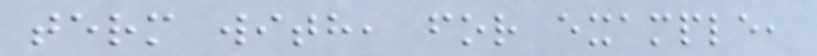term with, for example,
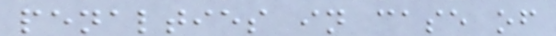penalties in case of
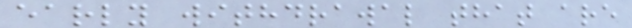early withdrawal that are
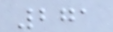271
